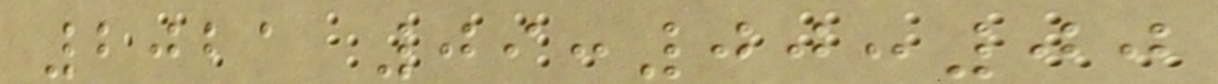2021 09:00:00
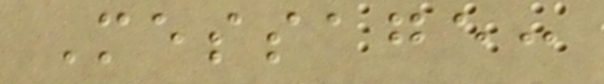Message:
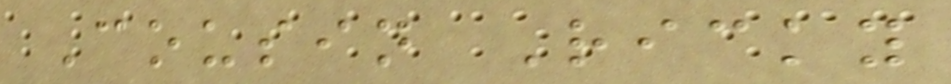Cousin Ricky
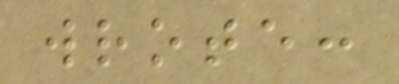wrote:
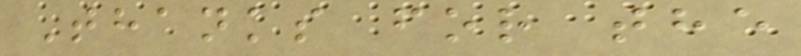Thanks for the
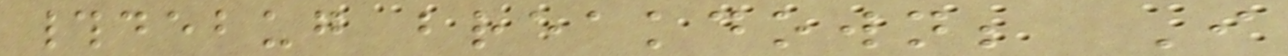#debug breakdown; I
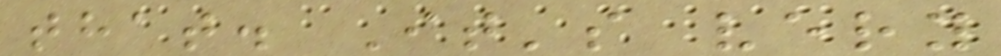that. It's very
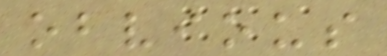obvious
